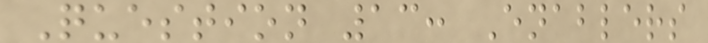Question 13: Enablers
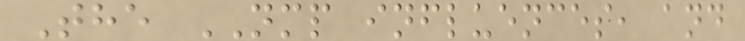The NMP influences, and
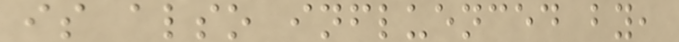is also influenced by,
